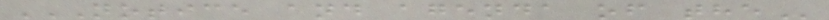NOTICE AND AGENDA OF THE
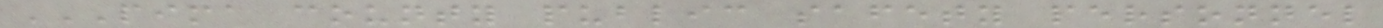PIMA COUNTY PUBLIC SAFETY PERSONNEL
